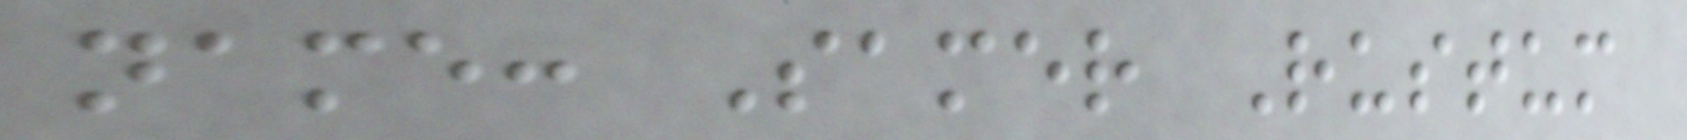name: Samer Rustum
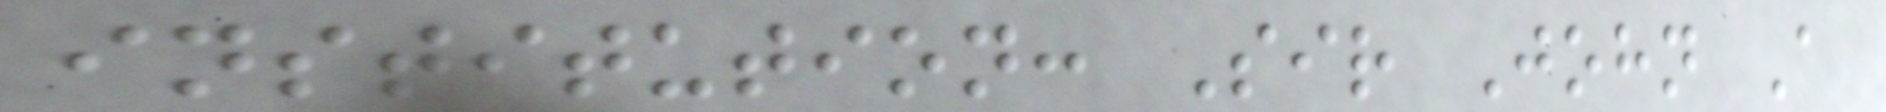institution: Sir John A
